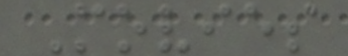Movies
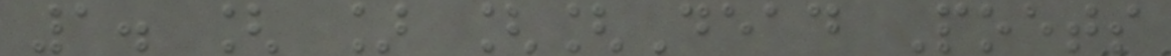1. [ ] [[Dead Poets
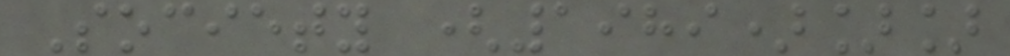Society (1989)]]
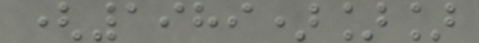(1989)]]
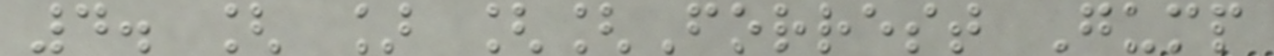4. [ ] [[Forrest Gump
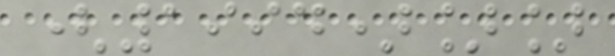(1994)]]
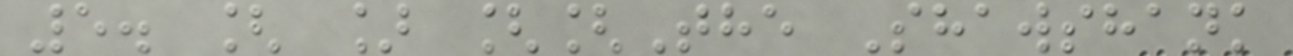5. [ ] [[The Shawshank
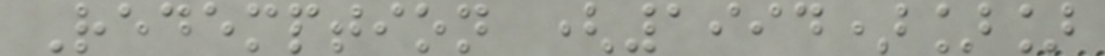Redemption (1994)]]
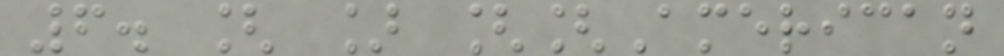6. [ ] [[American
